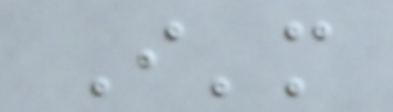I'm
